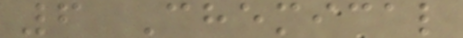6 Chemical
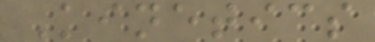Kinetics
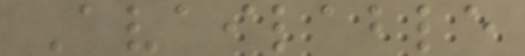Available
